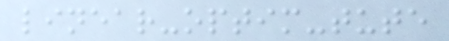linear-optim-tute
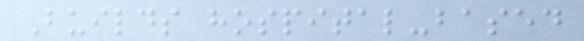Builds hospital-based
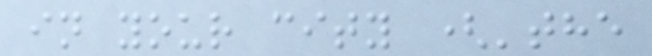in your city ('the
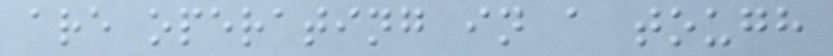are operating in a tough
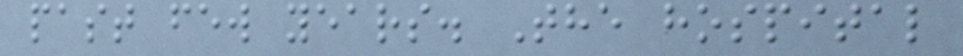past few years. The hospital
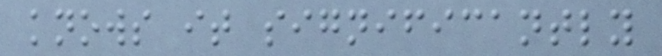knows it significantly
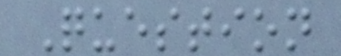Question
